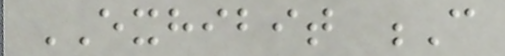EXHIBIT C
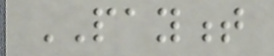PAYMENT
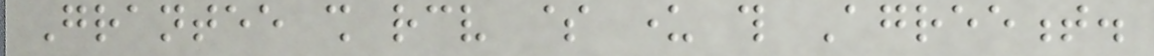Grantee shall receive $ under this Agreement.
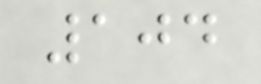104
